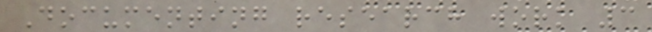Documenting research work 3
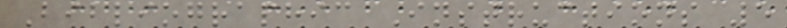Bibliographic Instructions 5
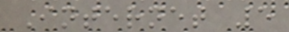Internet 5
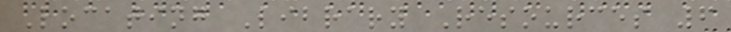Locating Library Resources 6
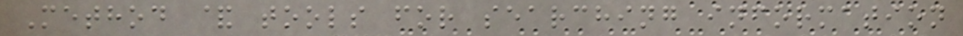Method & tools for searching information
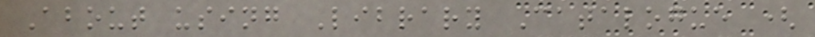About using Library Catalogue (
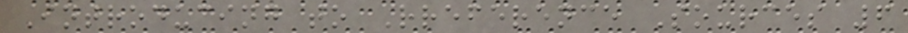Introducing to Rreference Sources 6
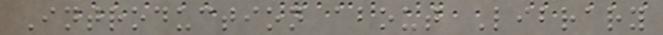Introduction about Library
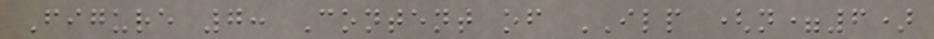Figure 7: Content of ILP (n=6)
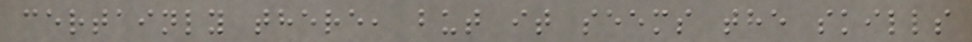certainly there, but it seems the skills
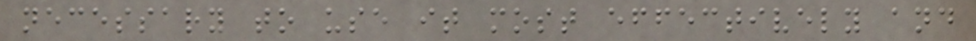necessary to use it most effectively and
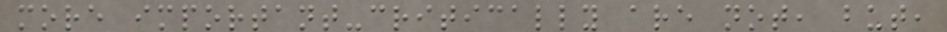more important-critically are not, but,
